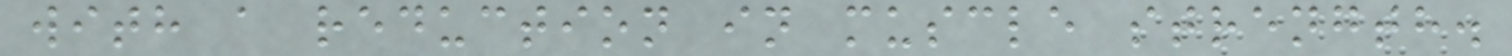with a reduction in muscle strength.
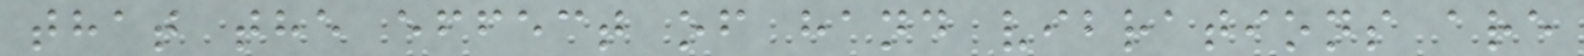that the effect of hand vibrations are
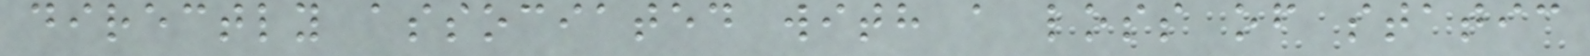directly associated with a loss of static
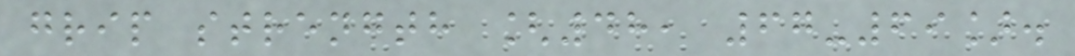grip strength [48, 67-69].
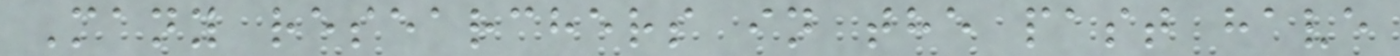Many researchers in the past have
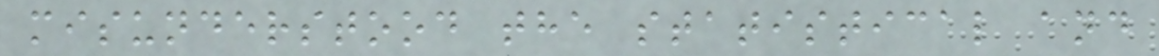misunderstood the statistical and
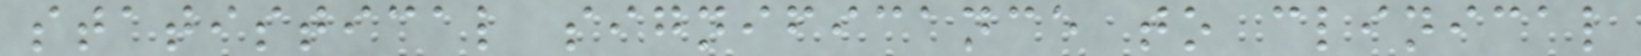statistical significance to clinical
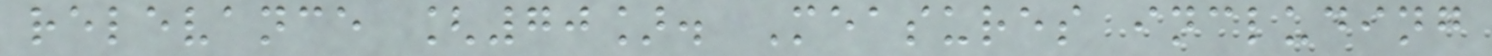relevance [70]. Measures including
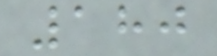180
